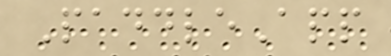PaddleApp
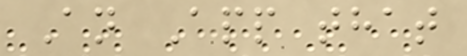An App that
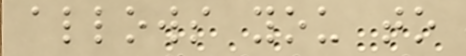allows you to
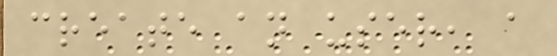create an user, a
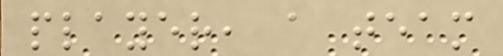player, a team
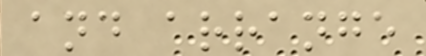and arrange
